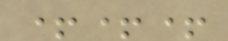+++
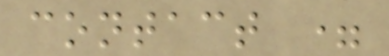contact =
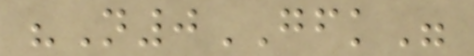"N0GFK"
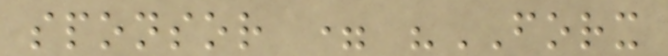sponsor = "FORX
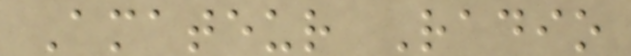Amateur Radio
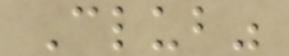Club"
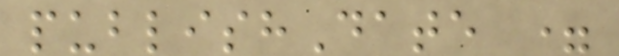publishDate =
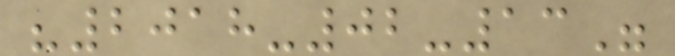"2018-02-13"
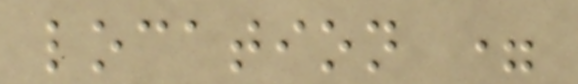location =
